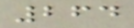264
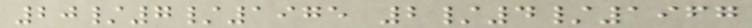20/7/1975 2/4/1967
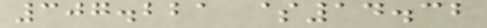307.221 $14.32
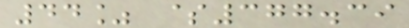44% $377.39
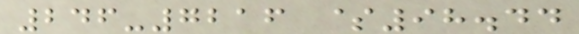246-7216 $98.44
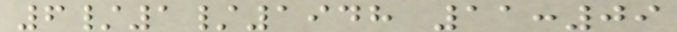6/1/1948 11:09
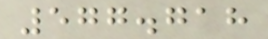577.718
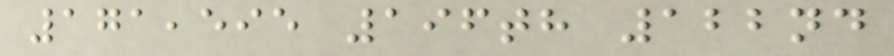171,595 196th 122nd
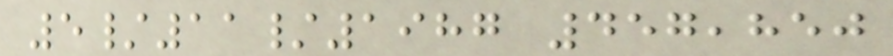5/11/1987 457,850
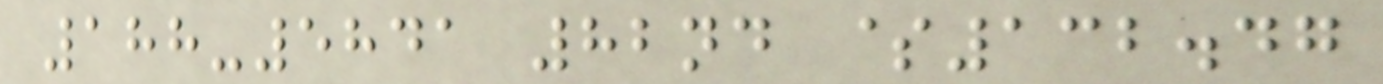188-5841 82nd $132.47
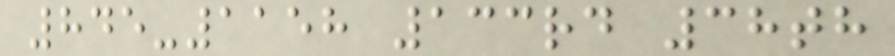845-1158 133rd 38th
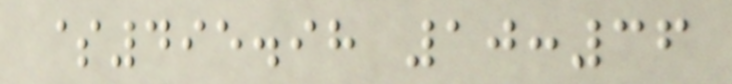$495.98 10:36
